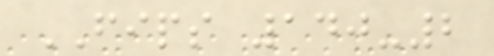FIPS 140-2
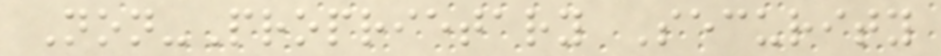Non-Proprietary Security
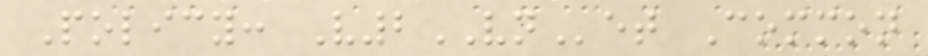Policy: V2VNet Common
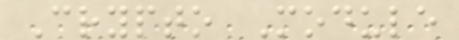Crypto Module
